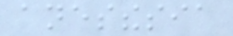anesthesia
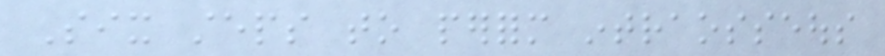Six steps to perform intraosseous
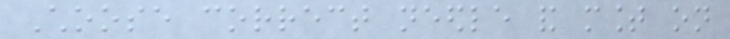Choose correct needle and mount on
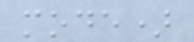mode)
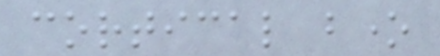cortical bone
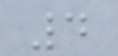4
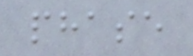phase
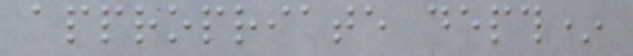appropriate depth*
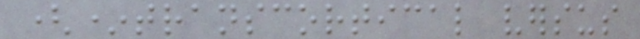(*transcortical versus
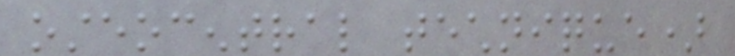osteocentral technique)
